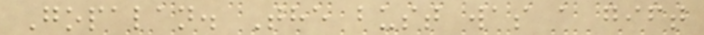Gopalan. The bust was a gift
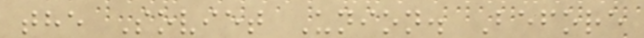the Soviet Union. Before
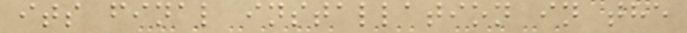its final installation in the
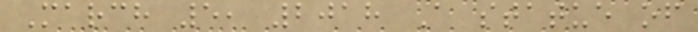March 5, 2018 A statue of
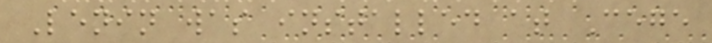Lenin was installed at Cege
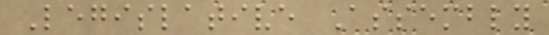Legislative Assembly
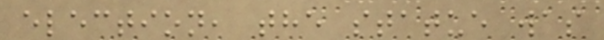election, the statue was
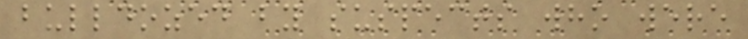bulldozed by suspects who were
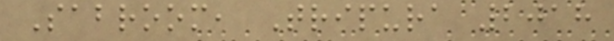Sabroom, Tripura 2018
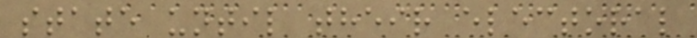state until their electoral
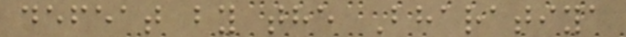defeat by the Bharatiya
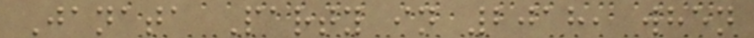Janata Party in 2018, when
